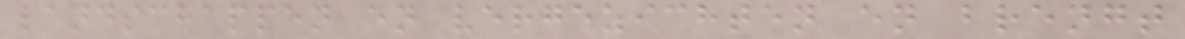landschappen en vergezichten en brengt
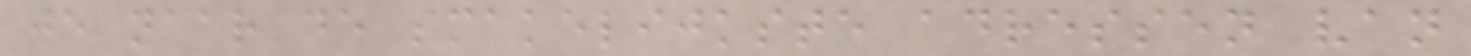je naar de smakelijkste adressen van
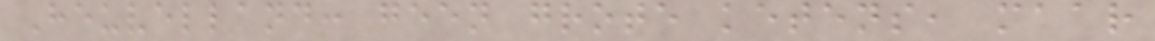Heuvelland: geen grote ketens, maar
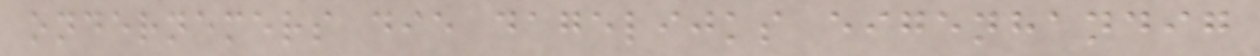ondernemers die dagelijks eigenhandig
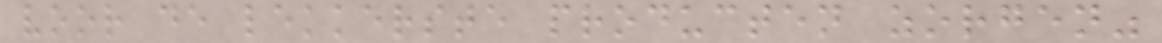voor de lekkerste producten zorgen"
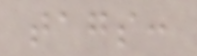tags:
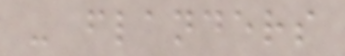- flanders
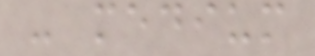- medium
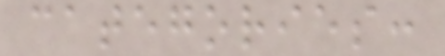categories:
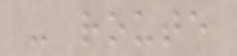- route
